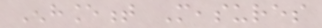Enhancement Measures
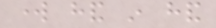work hand in hand
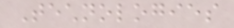Technologies
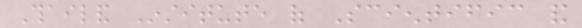Thailand Institute of Scientific and
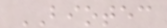BIOTEC
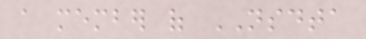a member of NSDTA
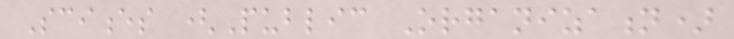Sciences (Public Organization)
